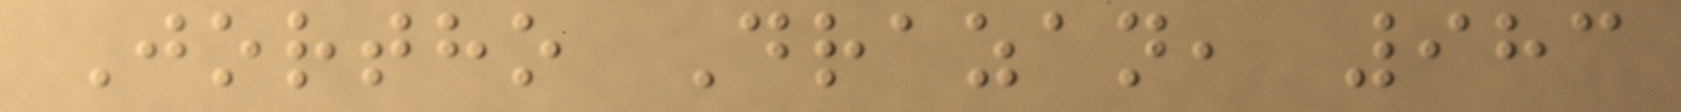Jortho Drazan, 983
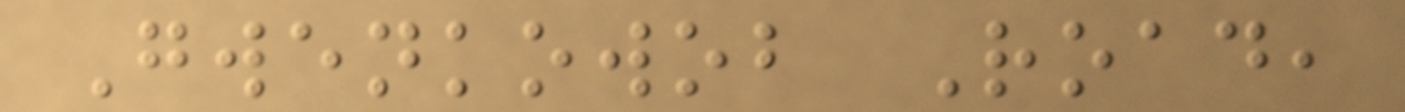Gwenkowob Road,
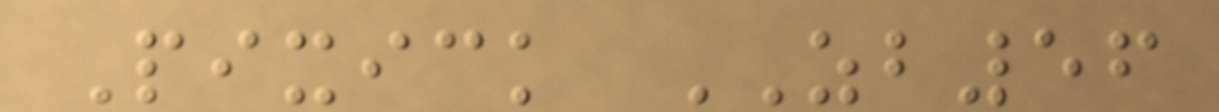Pixick ZB56
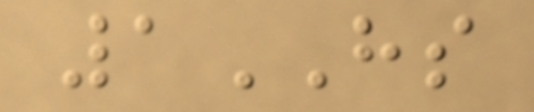1HS
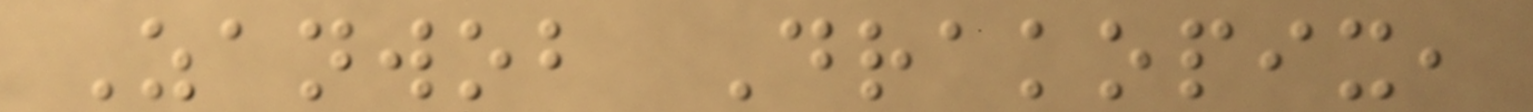Zanwob Drakopix,
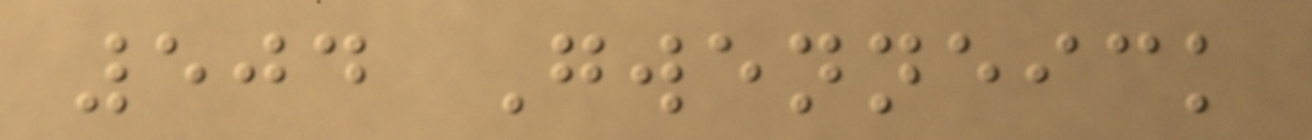504 Gwenneick
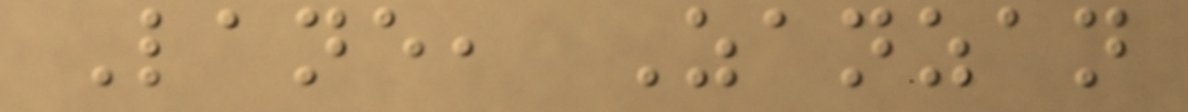Lane, Zanzan
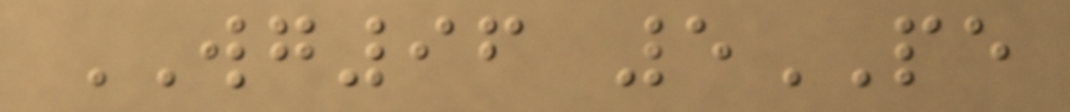WG96 5PE
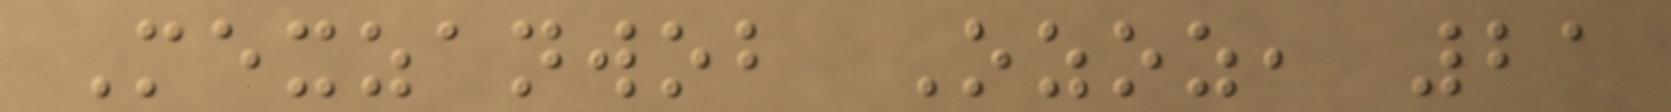Mexzanwob Ozoz, 21
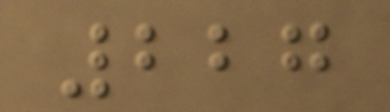227
